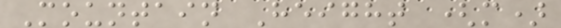Mountain Height (m)
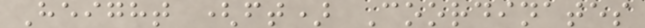Height (ft) Coordinates
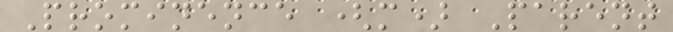Prominence (m) Parent
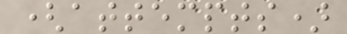(attempts)
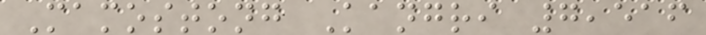Mamostong Kangri 7,516
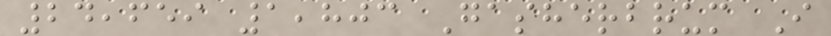24,659 1,803 Gasherbrum I
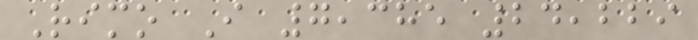Rimo I 7,385 24,229
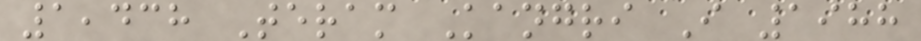1,438 Teram Kangri I 1988
